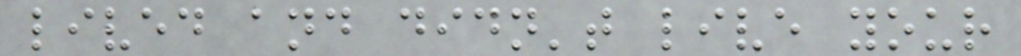lived and didn't live your
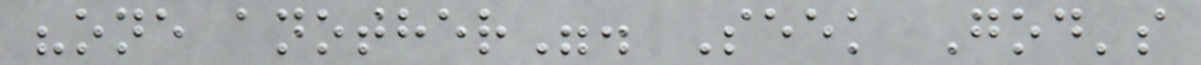"one another". Seek God's
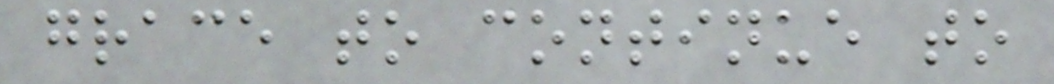grace to continue to
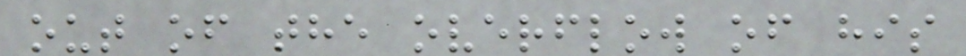out of the overflow of his
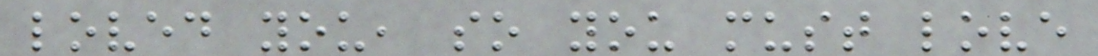loved you, so you must love
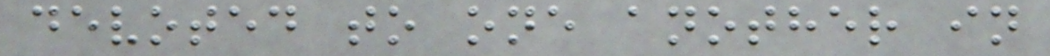devoted to one another in
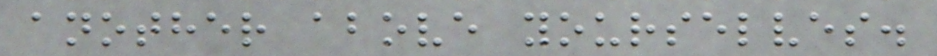another above yourselves.
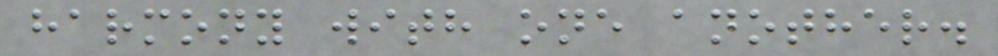harmony with one another.
